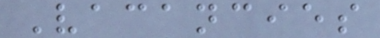Vacancies
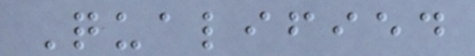Qualified
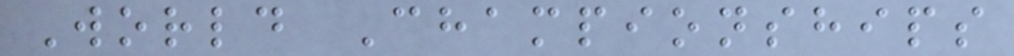World Championships
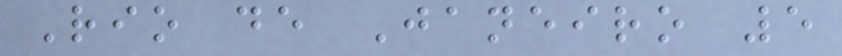Rio de Janeiro 5
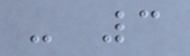- 3
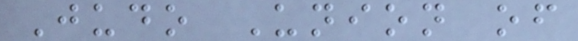Judo Union of
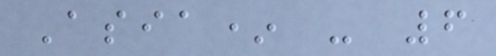Asia* - 6
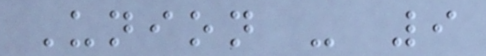Union - 9
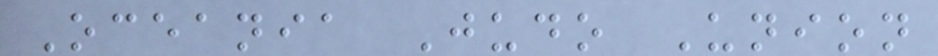Oceania Judo Union
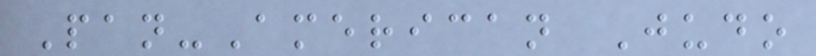Pan-American Judo
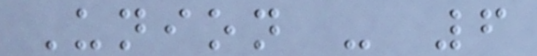Union - 6
